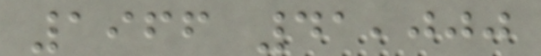1966 41,000
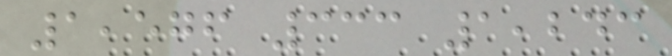1,576 333 1,243
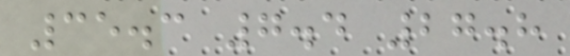35.3 7.4 27.8
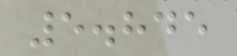5.845
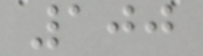100
